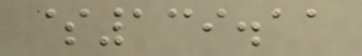$139.11
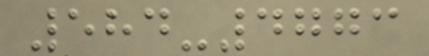584-4773
